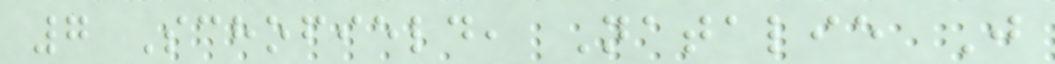7 Schofield, Natalie J
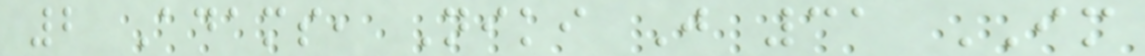2 Adams, Niki J 31 IM
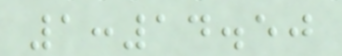1:14.50
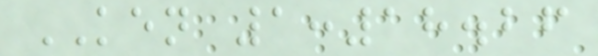KEN 1:18.26
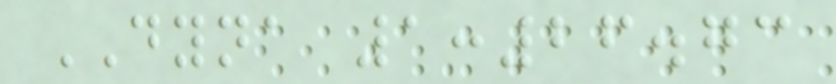DYNA 1:26.73
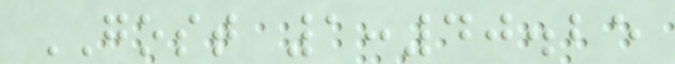GOST 1:40.25
